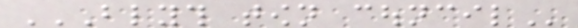BLYTH TOWN COUNCIL
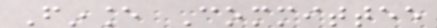Finance Committee
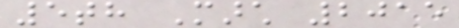5th March 2015
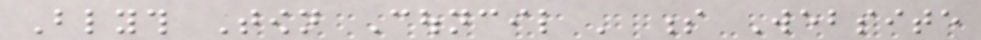Blyth Town Council ' s Website
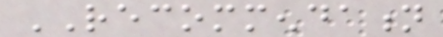RECOMMENDATION
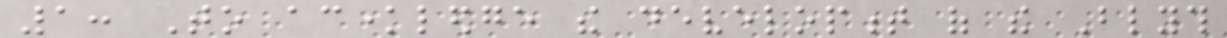1: To acknowledge the development of the Blyth
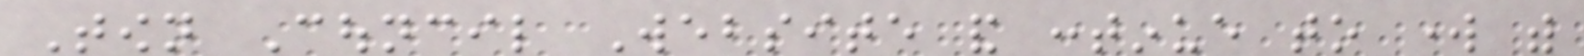Town Council Website and continue to work with
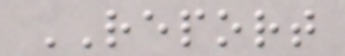REPORT
